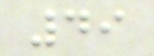49
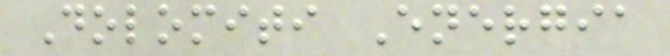Dolomiti Energia
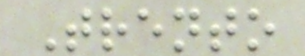Trento
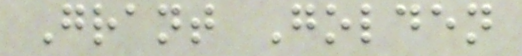Grant Golden
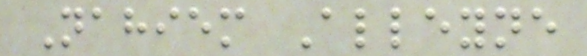Nahiem Alleyne
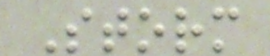Storm
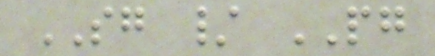SG / PG
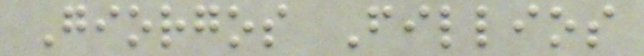Giorgos Fillios
